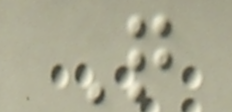Q
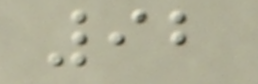92
